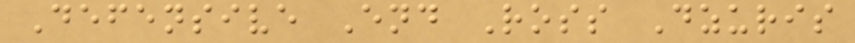Defensive End Ross Dzuris
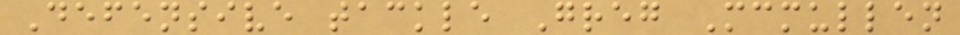Defensive tackle Greg Mcmullen
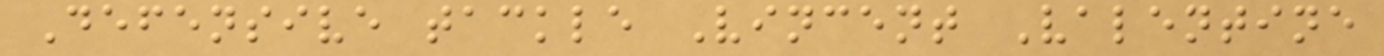Defensive tackle Vincent Valentine
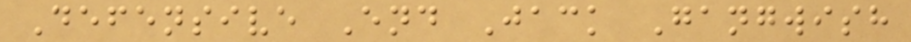Defensive End Jack Gangwish
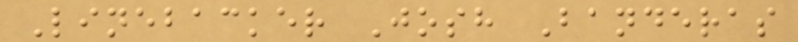Linebacker Josh Banderas
